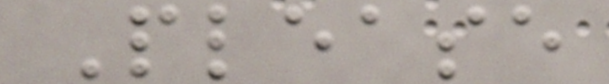Please
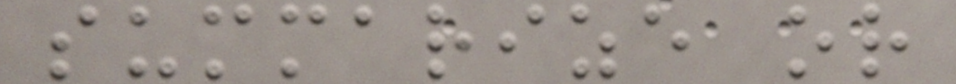summarize or
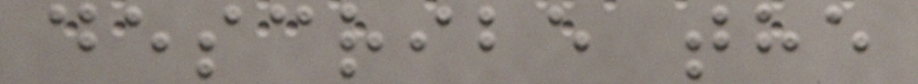describe the
